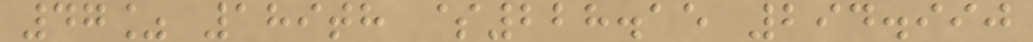47% 189th $228.15 294.990
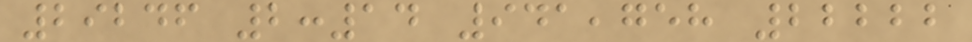29246 2:14 941,758 22222
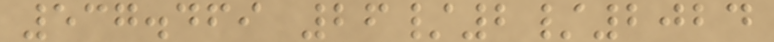537.469 26/2/2024
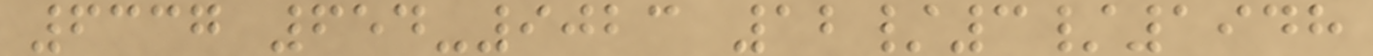6337 654-9023 12/3/1948
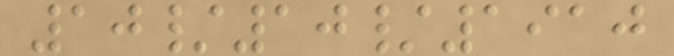10/10/1910
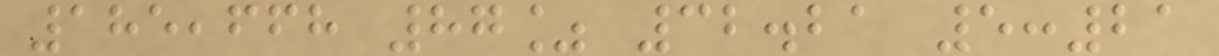185,668 87% 32.21 5:21
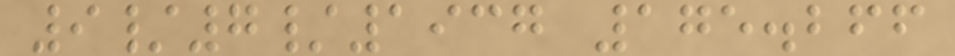9/7/1937 175.266
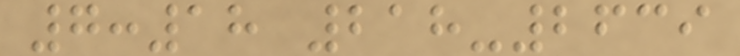7:18 218-2639
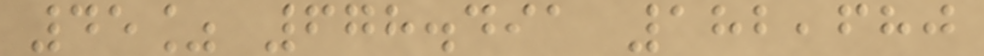45% 678.491 182,680
